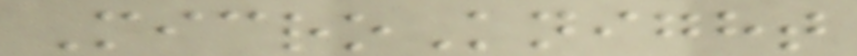MicroKnight
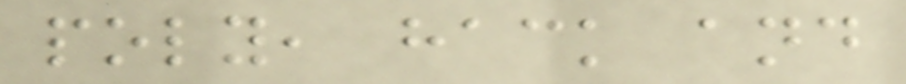poly, hack and
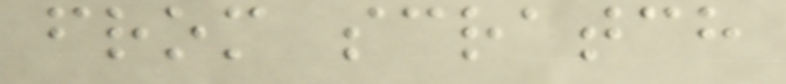from scratch
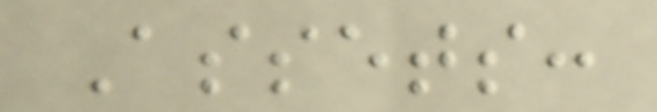Assets:
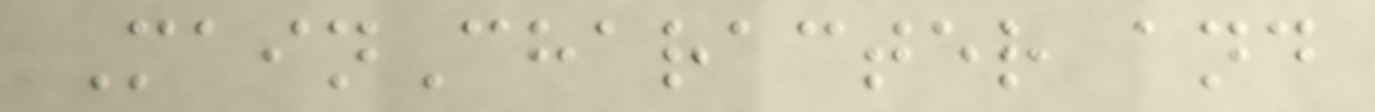MainCharacter and
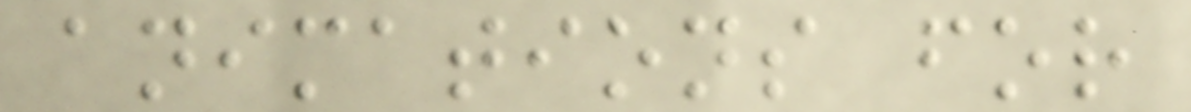animations for
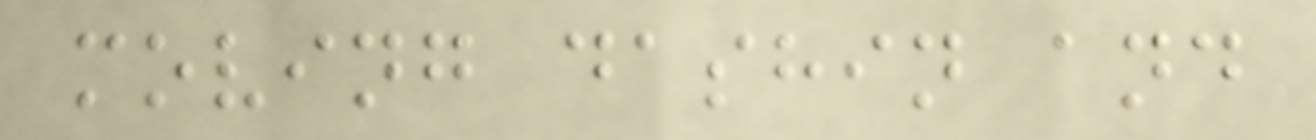moving dashin and
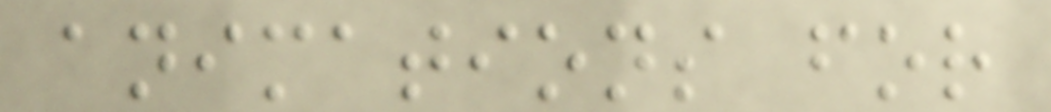animations for
